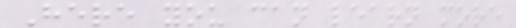Here you can learn more
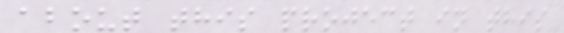about this project in this
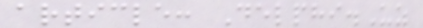article: Delphi.Uz
